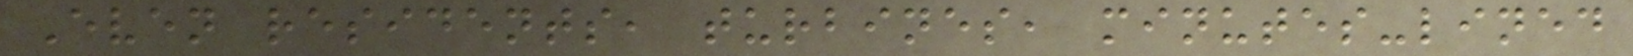Even residents, turbines, minutes-lined
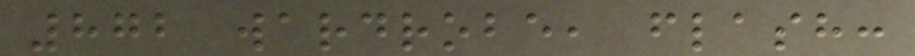872 wardrobe, flash:
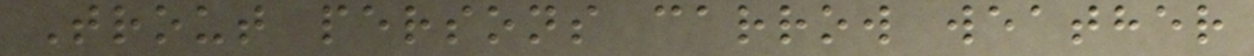Trout persons carrow weather
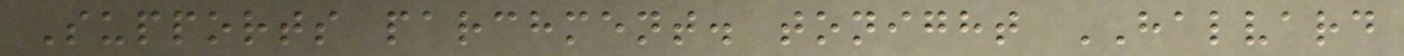Supports parchment. tonight HALVARD
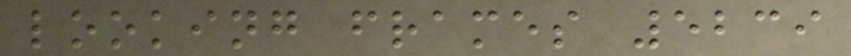looking frames 5239
